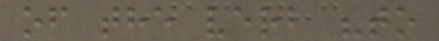of the verb "to
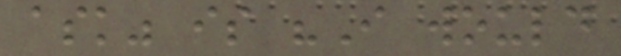ask" is "I would
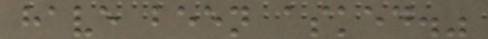have been asked."
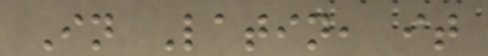In Latin, it
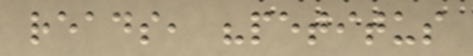reads, "petitus
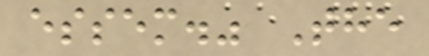essem." The
